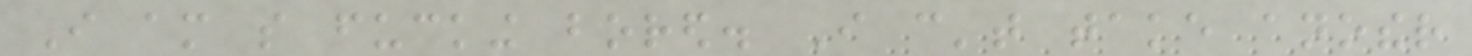I am so fucking bored. I can't take another
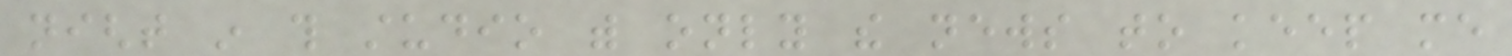night in this studio with only the news to keep me
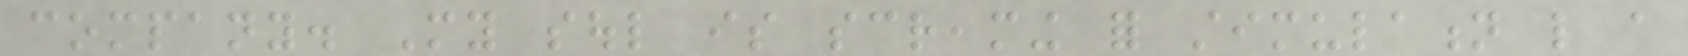company. My soul is screaming for stimulation like a
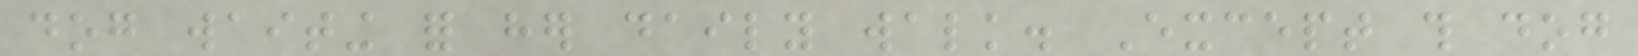dog waiting for her daily walk. Except this dog
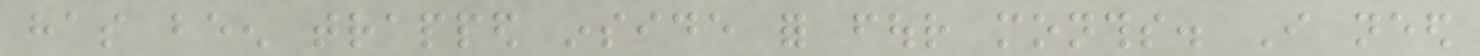has been trapped inside for four months. I need
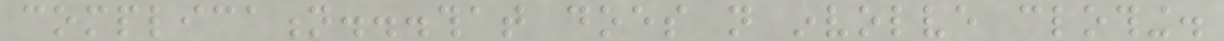complication...that does not involve clothing.
